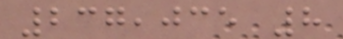237,035 8
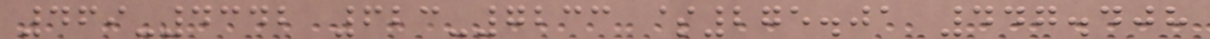469-4342 623-7233 $275.01 447.408
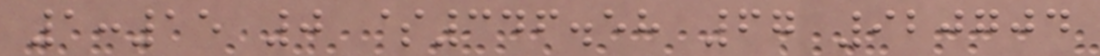1:15 0 $346.58 67 920704
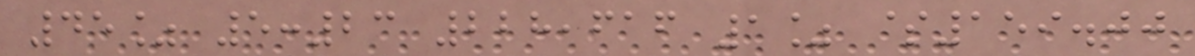45% 5:23 228,616 1% $159.00
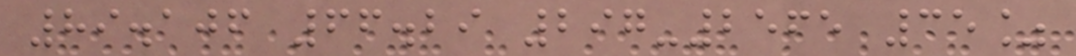89.106 66.29 297-2565 35%
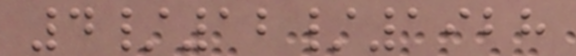4/12/1928
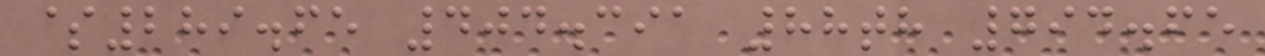$289.65 404.391 88th 794.65
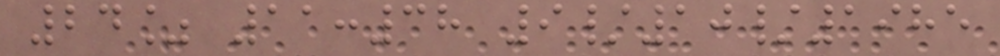24% 11:38 9/10/1985
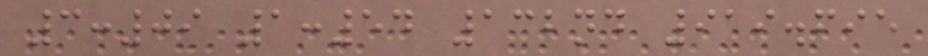3:09 1:54 132nd 919.695
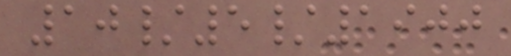10/5/1900
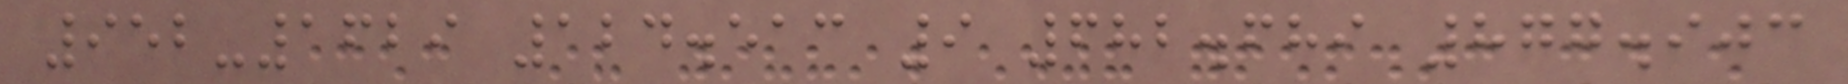952-1629 124.513 9 682.689 877.903
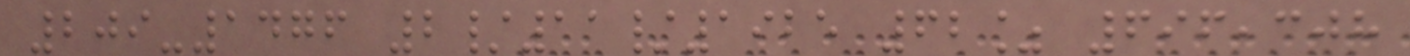209-1476 2/11/1925 62% 696,308
